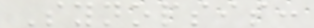Synopsis:
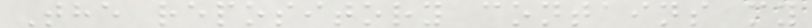The repository contains my
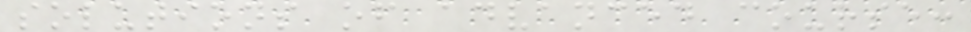solutions of advanced course:
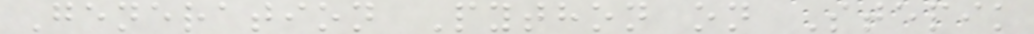Generation Python on Stepik
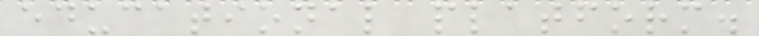educational platform.
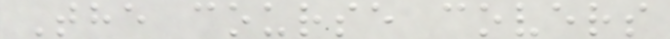The course covers
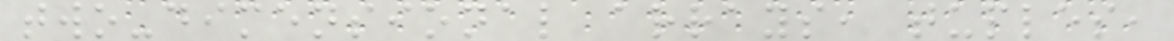two-dimensional arrays, tuples,
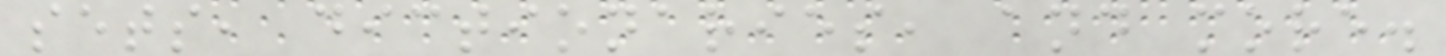sets, dictionaries, and more.
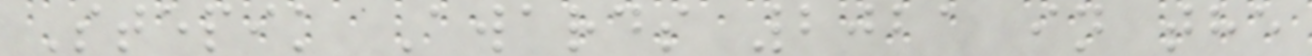Stepik Awards 2021 in the
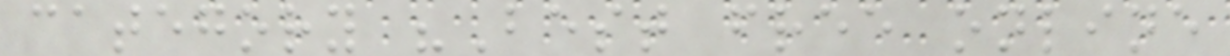category "Best free online
